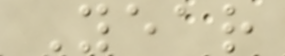Year
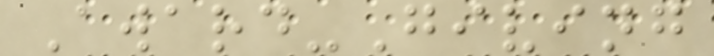Award-Giving
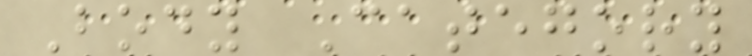Body Category
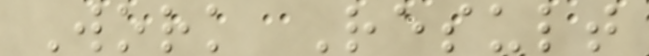Work Result
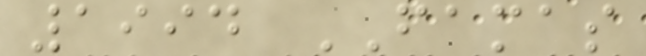1994 FAMAS
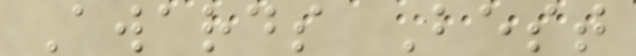Awards Best
